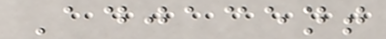Adjacent
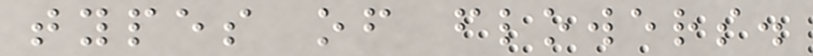types of flowers.
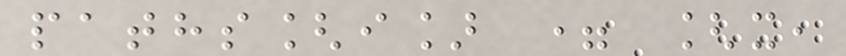paths[i] = [x,
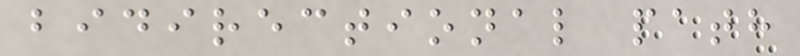bidirectional path
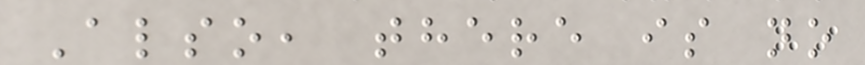Also, there is no
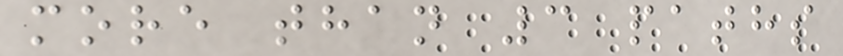more than 3 paths
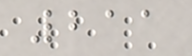211
